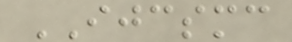IJCSMC
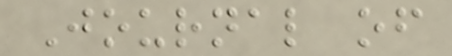Journal of
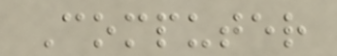Computer
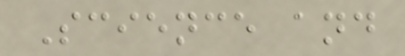Science and
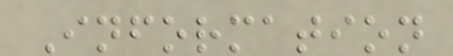Information
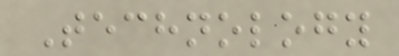Technology
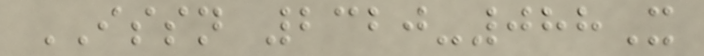ISSN 2320-088X
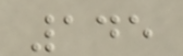145
